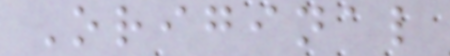Original
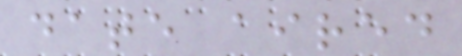date aired
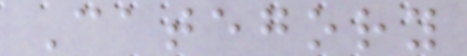Category
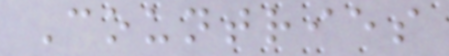Countries
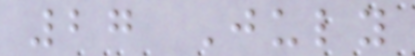27 July
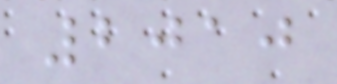2010
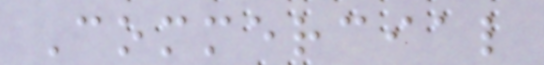Commercial
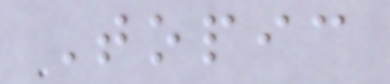Topic
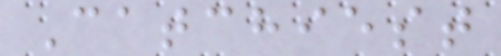Catchiest
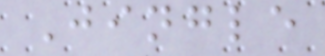Jingle
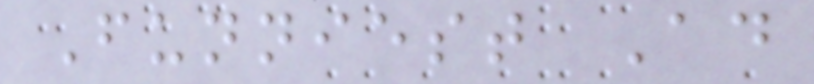Funniest Ad
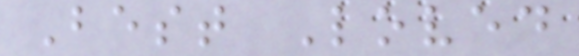Best Loved
